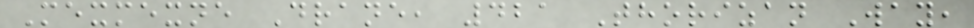Mexmexne Drane, 421 Thorizan Way,
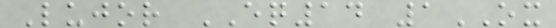Lujor EQ14 1OX
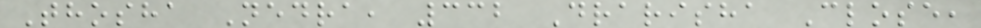Thosha Nedra, 332 Drarisha Close,
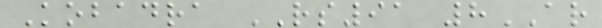Kobadra RS91 8AR
